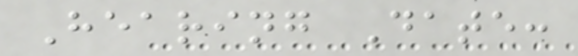Hearing Date:
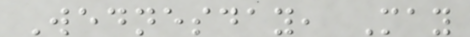Wednesday, May
